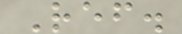Ref.
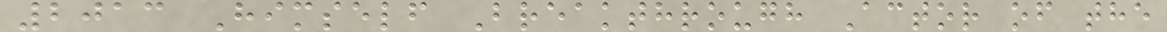2013 Himself Breakthrough Actor of the
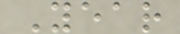Year
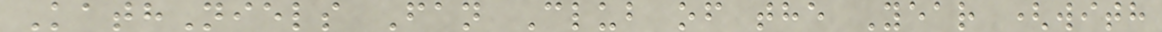KathNiels Fan Club of the Year (with
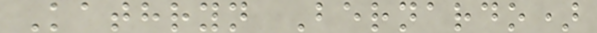Kathryn Bernardo)
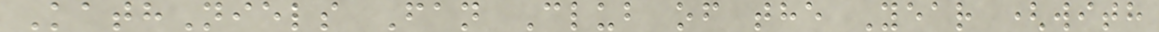KathNiels Fan Club of the Year (with
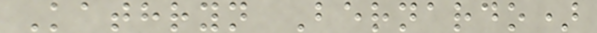Kathryn Bernardo)
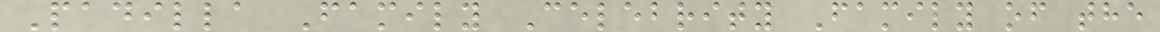Padilla Family Celebrity Family of the
